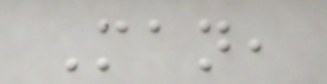Man,
